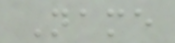Name
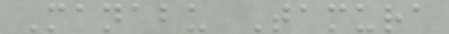Manabu Tamura
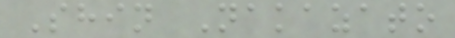Shin Nakazato
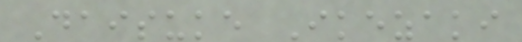Daisuke Ikezaki
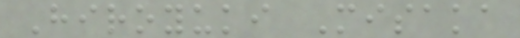Hiroyuki Misaka
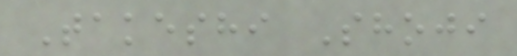Takeshi Shoji
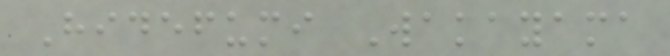Hidefumi Wakayama
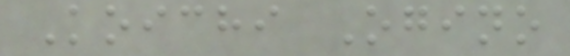Koichi Ogino
